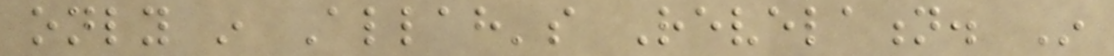only in Allah's Revelation. In
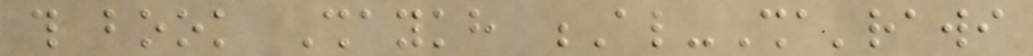this book Shaykh Al-Sha'rawi
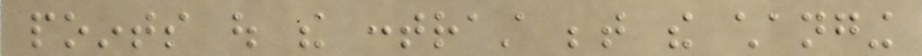points out the contrast between the changing
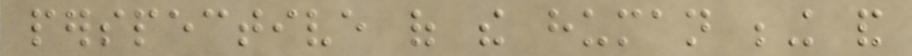perspective of the human being and
